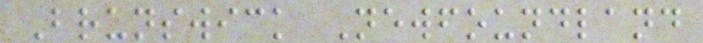Brunswick Newfoundland
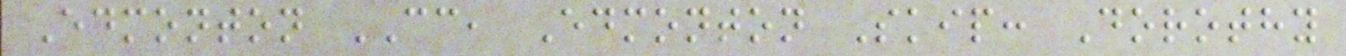Edmonton CC, Edmonton Skip: Dorothy
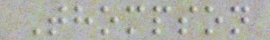Thompson
